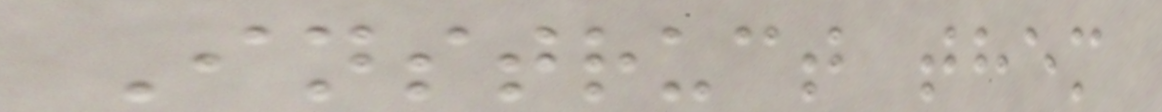Instruct them
